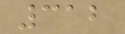312
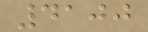4100
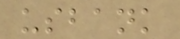usbank
